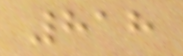818
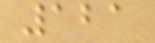121
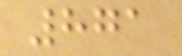871
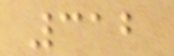312
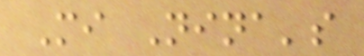Mi Nina's
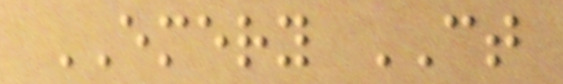EMERY CT
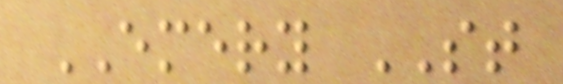EMERY ST
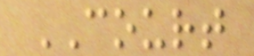COURT
